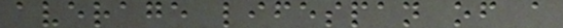average lifespan of a
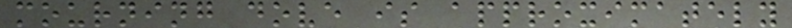mourning dove is approximately
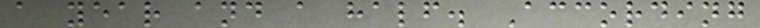a year and a half. According
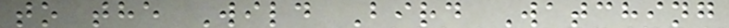to the Wild Bird Watching
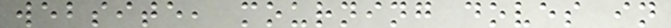website, mourning doves in
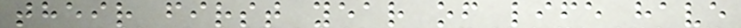their first year of life have
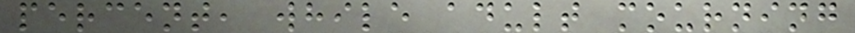percent, while adult mourning
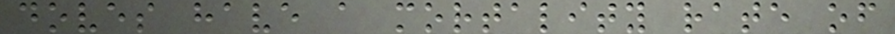doves have a mortality rate of
